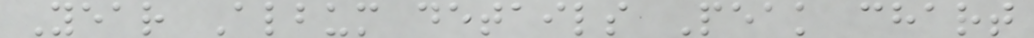Year Album details Peak chart
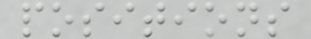positions
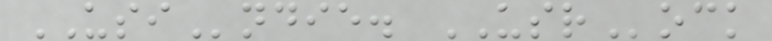USIndie. USRock
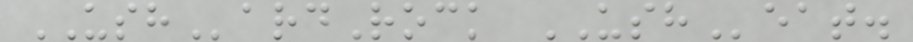USHardRock USHeat.
